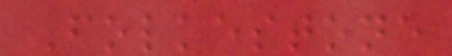Folkestone
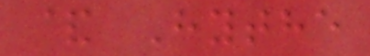& Hythe
